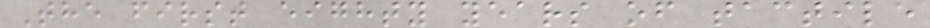The first eighty years of tactile
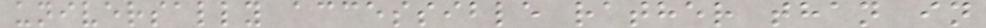universally accessible rather than in
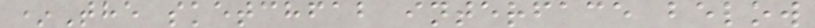*The sketchfab interface below
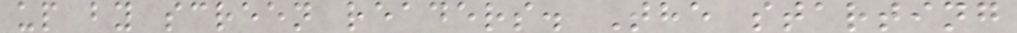up by screen readers. The starting
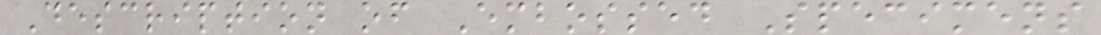Description of Embossed Specimens
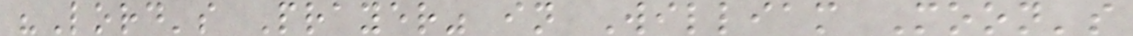"Lord's Prayer" in William Moon's
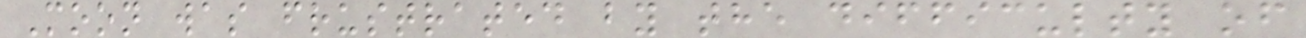Moon was frustrated by the difficulty of
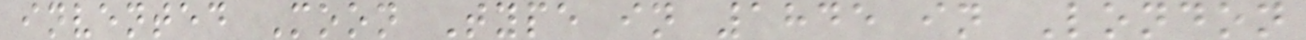invented Moon Type in 1845 in London
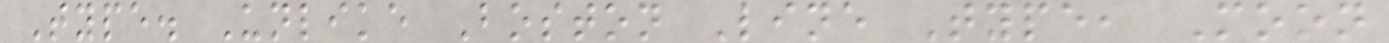Type. Unlike Boston Line Type, Moon
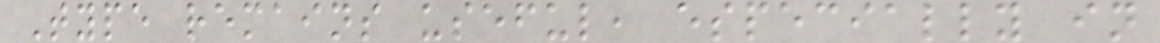Type remains useful, especially in
